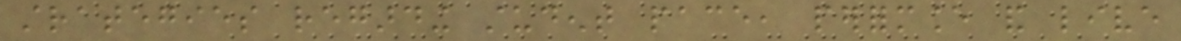strategies regarding student pace, performance and live
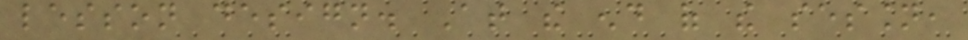lesson design. At the end of the session,
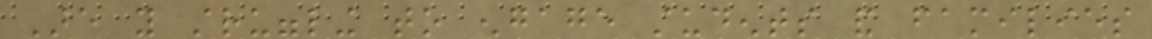Are you struggling to engage students and families
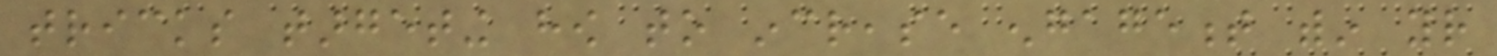tricks targeting how to increase engagement within your
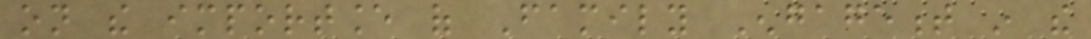on the importance of Family Engagement in the
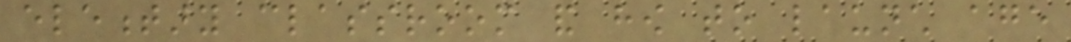elementary classroom and how to launch age
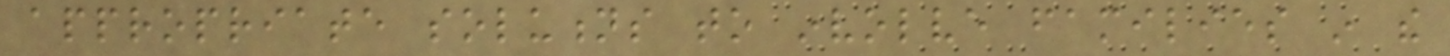appropriate solutions to involve families in the
